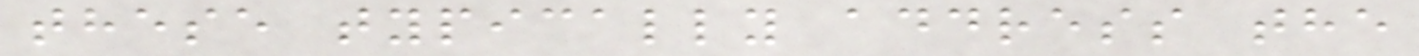these typically address the
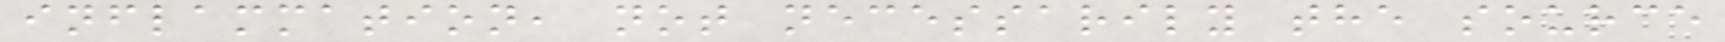inflammation, not necessarily the source
